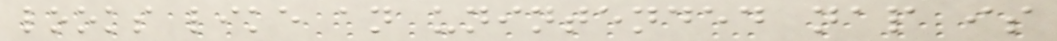looks like an unintended nap is
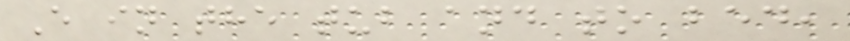E in the tub and to bed,
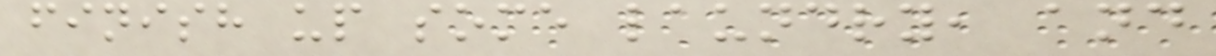finish up some laundry, and
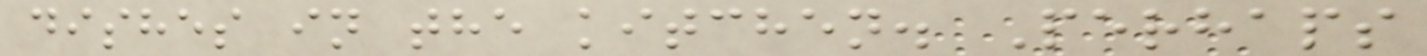dishes in the kitchen. Perhaps
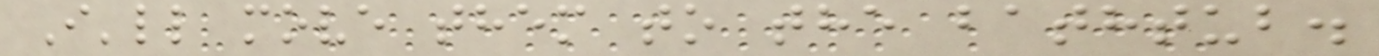I'll move them to the bathtub.
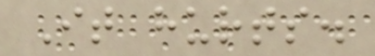It hurts.
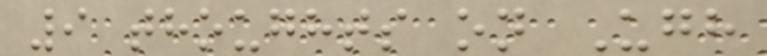9 thoughts on Ugh
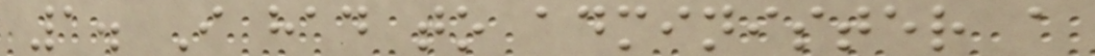1. I had to administer a
